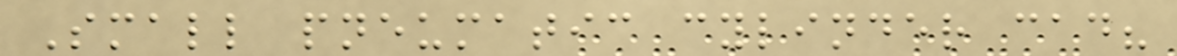Small pneumatic cylinder cad?
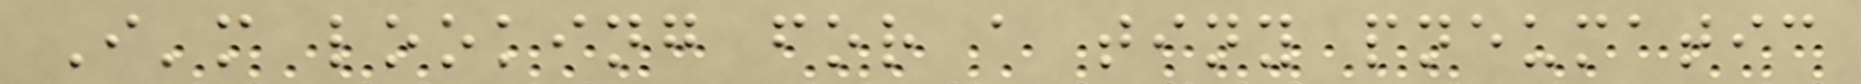I'm looking for a tiny pneumatic
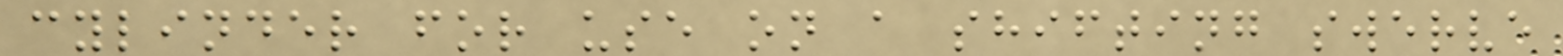cylinder for use on a shifting swerve
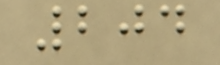204
